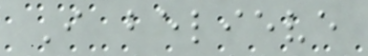I believe
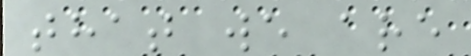that we are
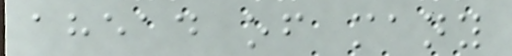ahead of many
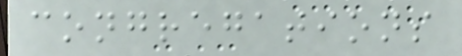congregations
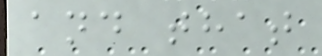and that
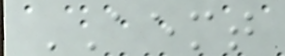AEMT
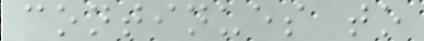continues to
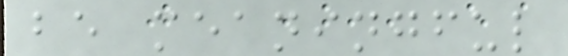be meaningful
